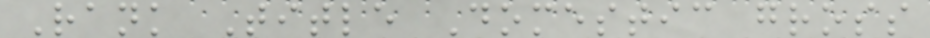Rank Title Domestic gross
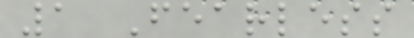1 Fearless
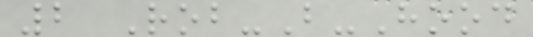2 Rob-B-Hood
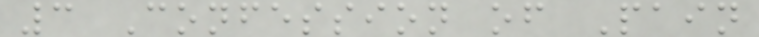3 Confession of Pain
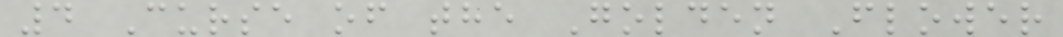4 Curse of the Golden Flower
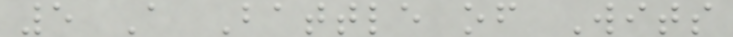5 A Battle of Wits
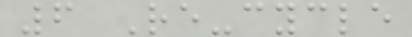6 Re-cycle
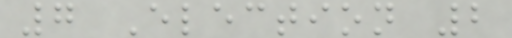7 Election 2
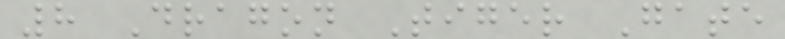8 Dragon Tiger Gate
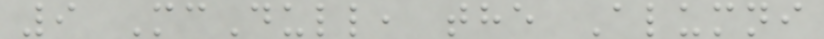9 McDull, the Alumni
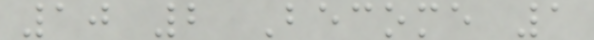10 2 Become 1
